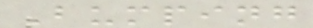Bumping
